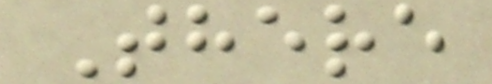There
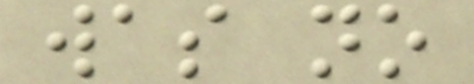was no
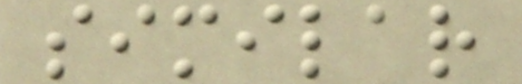similar
